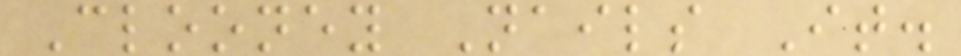Clooney Nails It.
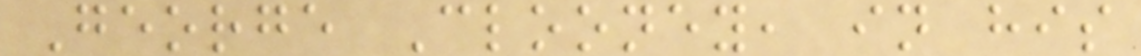George Clooney, in his
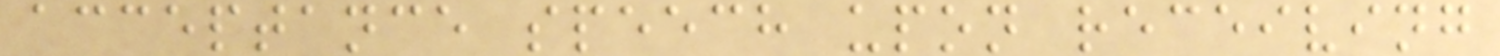acceptance speech upon receiving
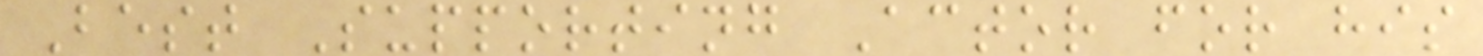Best Supporting Actor for his
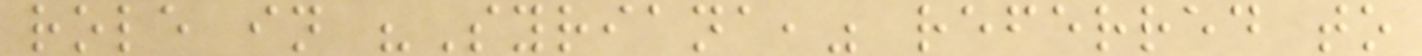role in "Syriana," referred to
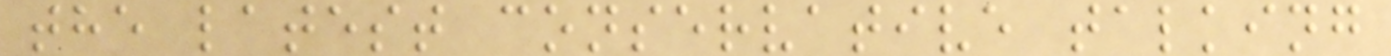the latest conservative talking
